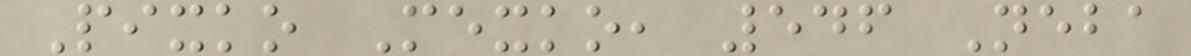Pixko Mexko, 546 Neba
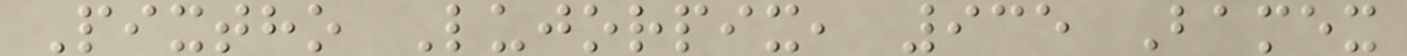Pixtho Lujorpix, 935 Bamex
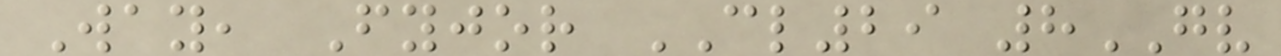Way, Fyjor CL29 8GV
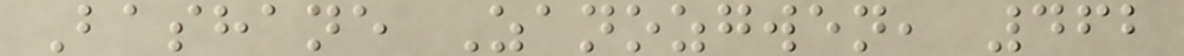Bashane Zanozgwen, 462
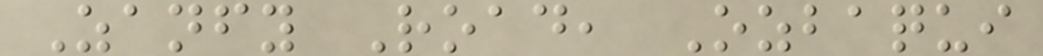Zanfy Road, Ozbaqui
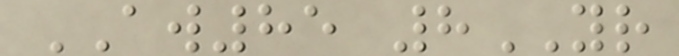AW85 8YR
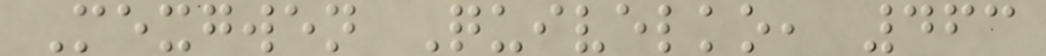Mexgwen Quivelko, 463
